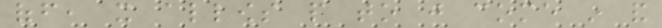off, it allows people to just come in and
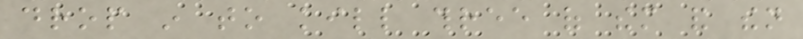drop in to kill three of them and then
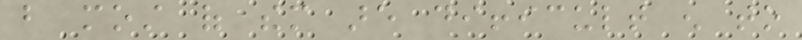but most of them are difficult enough to
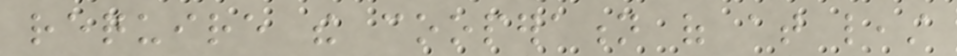require the cooperation of at least
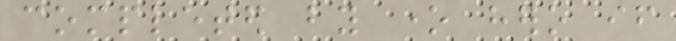completed by one hero if
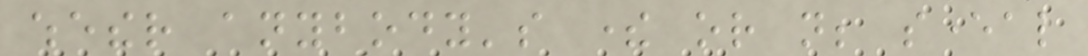whether anybody's there or not; several
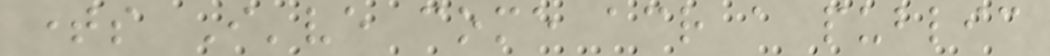times I've come across a public
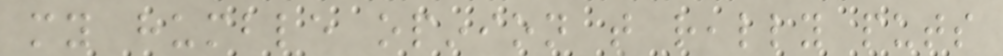my humble opinion that really puts
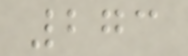273
